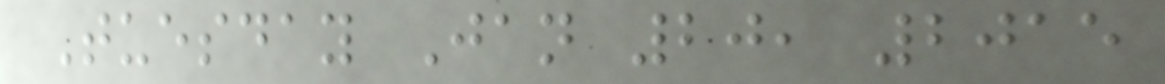Tuesday Jan 20, 2015
